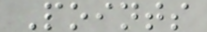Points
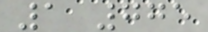1 775
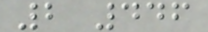2 446
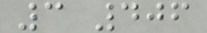3 406
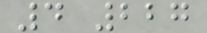4 227
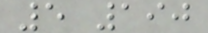5 190
